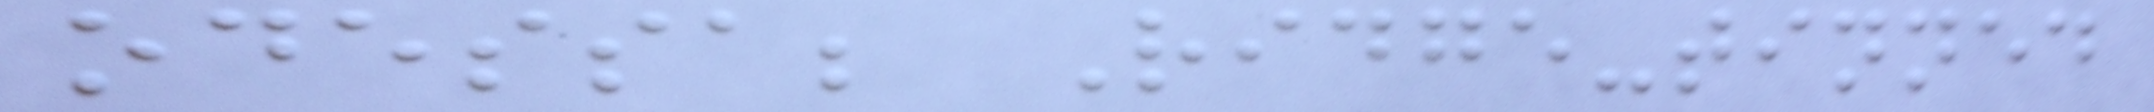odessa; Ridge-tinned
